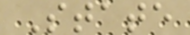State
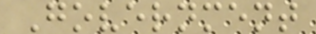Government
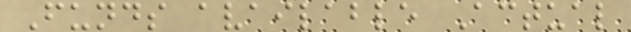Funds available Actual
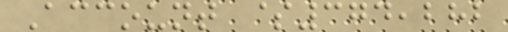Account $374,282
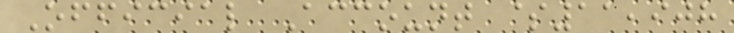Official Account $11,908
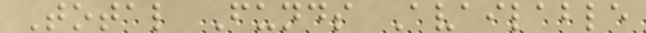Total Funds Available
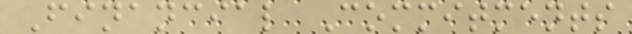Financial Commitments
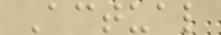Actual
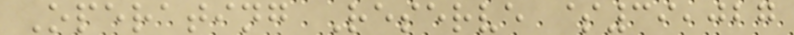Operating Reserve $39,027
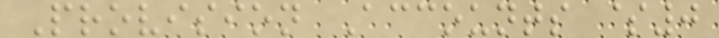Provision Accounts $0
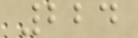224
